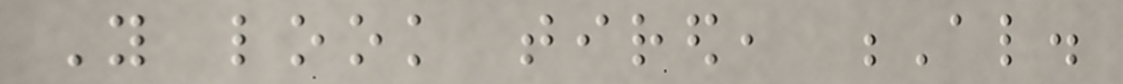You look tired, Al.
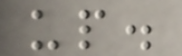up.
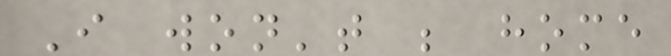I won't be home
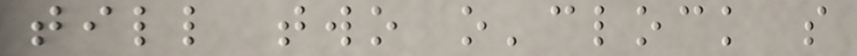till two o'clock so
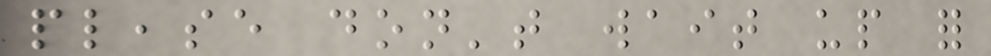please don't wait up for
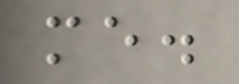me.
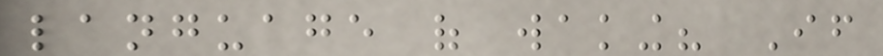language of waking? If
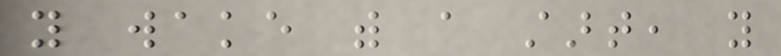you wake with a start, you
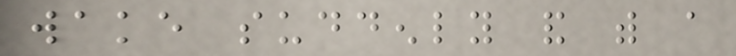wake suddenly and with a
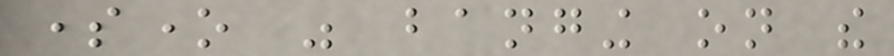someone was banging on the
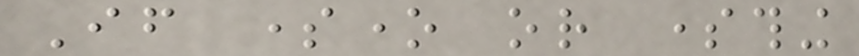If someone or something
